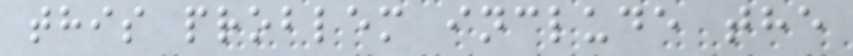this problem include the
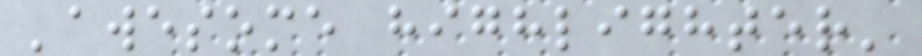'awesome highlighter'
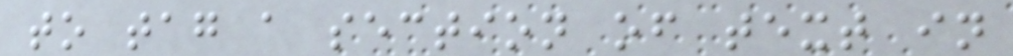to tag a section of text in
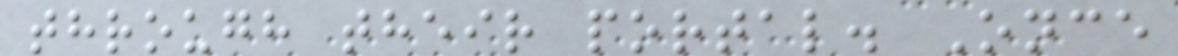through their portal. Once
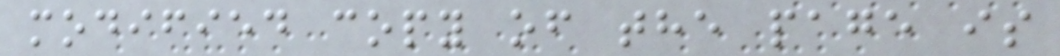modified copy of the page is
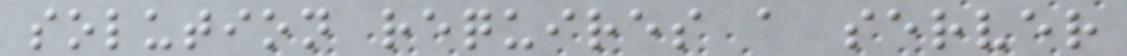solution requires a server
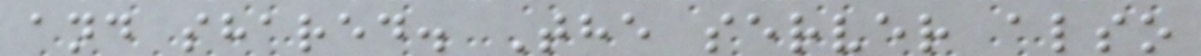and shared. The server also
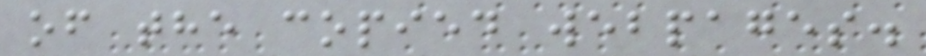of the copied webpages.
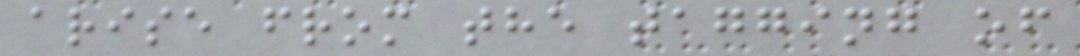arise from the tagging of
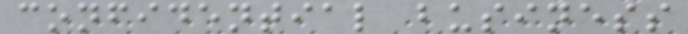confidential business
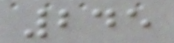245
